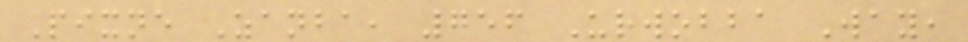Pixne Zanba, 756 Urwobba Way,
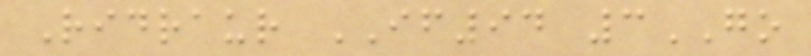Ridraur IF94 3GO
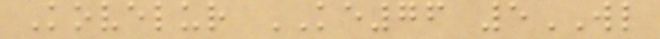Kovelur KE76 5WL
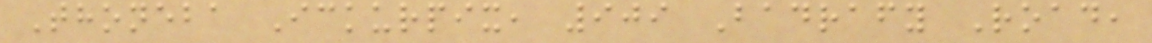Thoneba Ickurpix, 909 Badrafy Road,
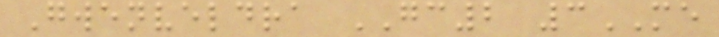Gwenveldra GC2 3ME
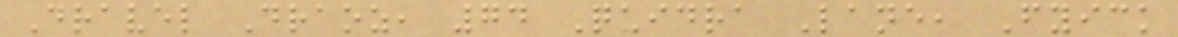Dravel Draoz, 74 Quidra Lane, Fyick
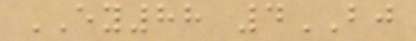EY88 4BJ
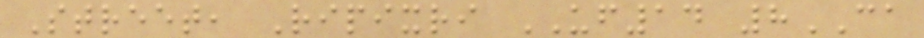Street, Ripixri UF14 8CA
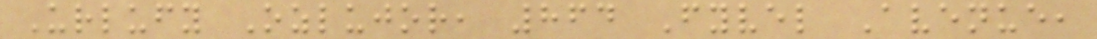Urlufy Ozlujor, 864 Fyvel Avenue,
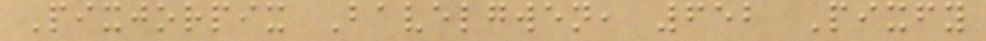Pixjorpix Bavelgwen, 652 Pixfy
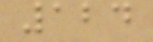124
